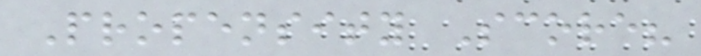Propensity Score?
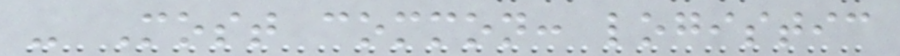- Most common: logistic
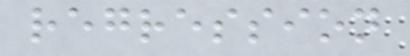regression
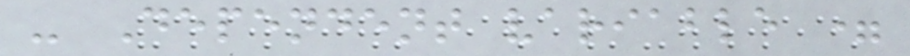- Dependent variable =
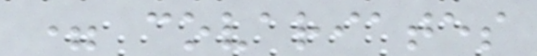= covariates
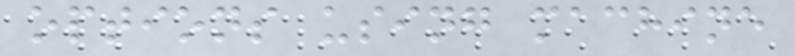options using machine
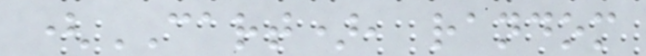(CART), random
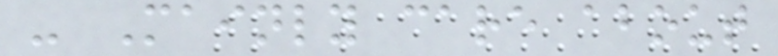- Mainly care about
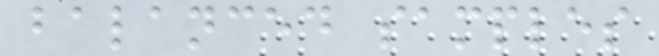balanced samples
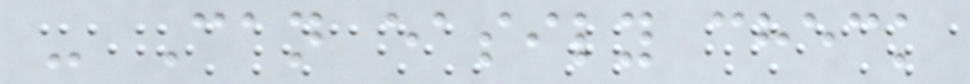- Can easily check
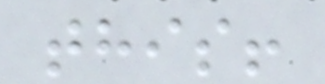this!
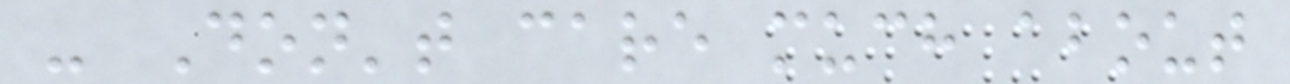- Don't care much about
